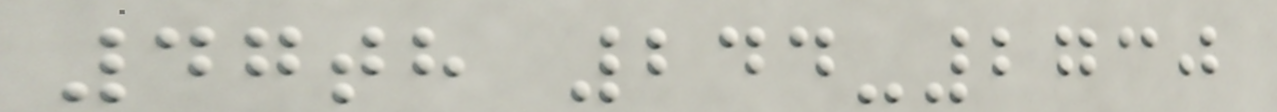47th 244-2730
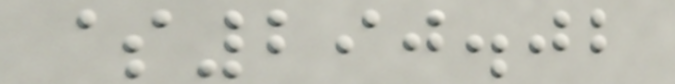$290.02
